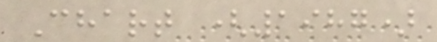Chart (1987)
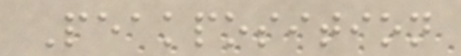Peakposition
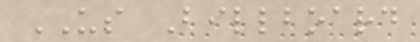US Billboard
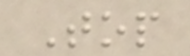Top
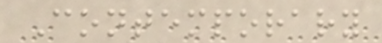Contemporary
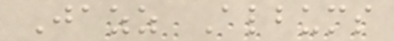Jazz Albums
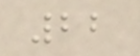22
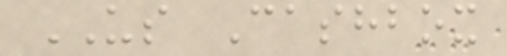US Cashbox
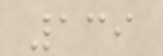139
